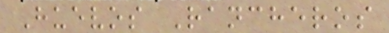Huevos Rancheros
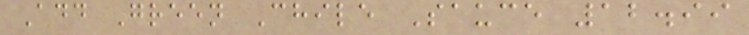Add Green Chile Sauce 12.99
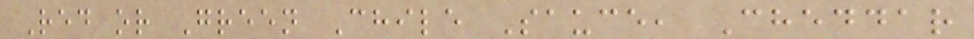Red or Green Chile Sauce, Cheddar
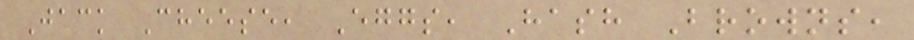Jack Cheese, Eggs, Hash Browns,
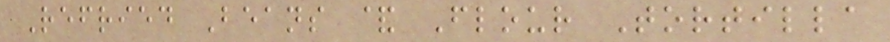Refried Beans & Flour Tortilla
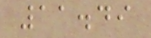11.49
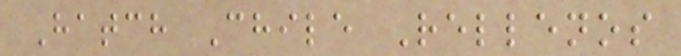Hatch Chile Rellenos
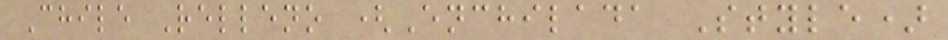Chile Relleno (Enchilada Style)
